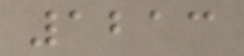1213
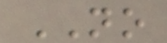NO
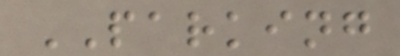PARKING
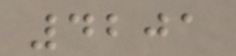4201
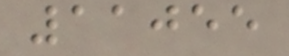11055
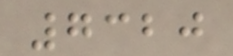7320
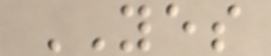YES
